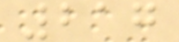217
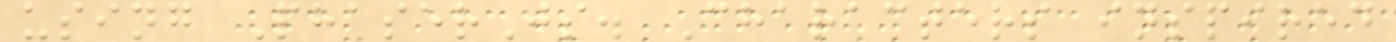using PhaserJs. Characters inspired
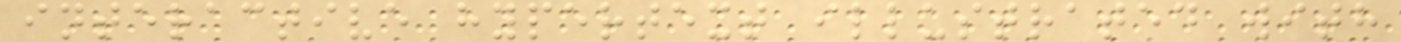interactive hypertext illustrated with
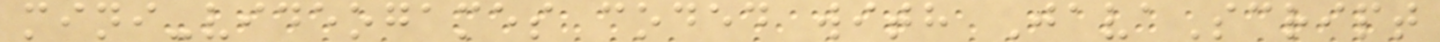mini-videogames coded with JavaScript
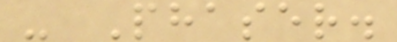- Phaser.
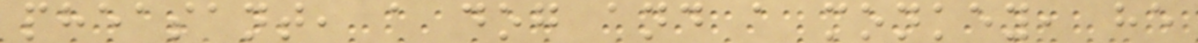pheasant, a dog and a monkey, he
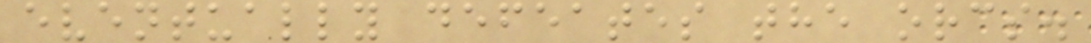eventually defeates the orcs.
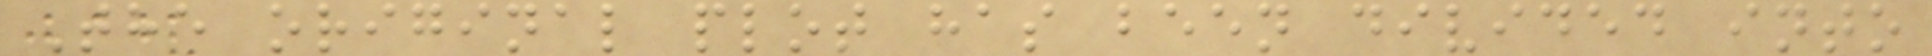The original plot has been divided into
